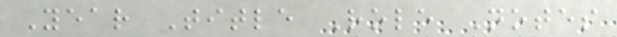Year Title Role Notes
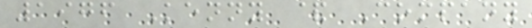1976 Kenny & Company
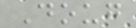Doug
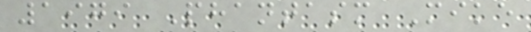1979 Phantasm Mike
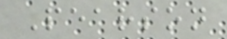Pearson
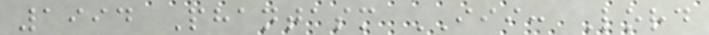1994 Phantasm III: Lord
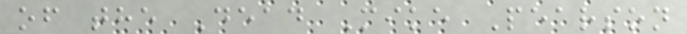of the Dead Mike Pearson
